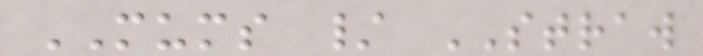MUMS / STRAW
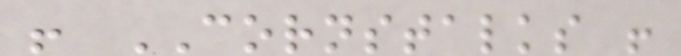! CORNSTALKS !
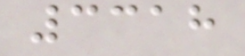3318
